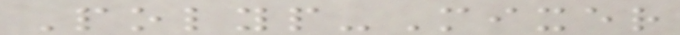Polyp-Mixer
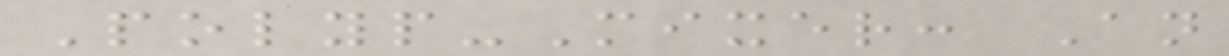Polyp-Mixer: An
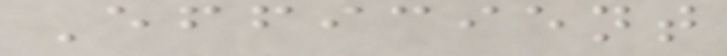Efficient
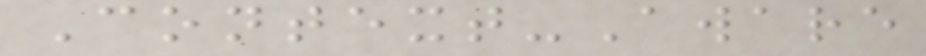Context-Aware
